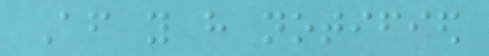After you have notified
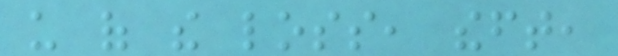us of the loss, theft,
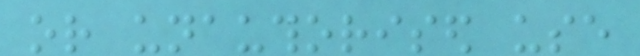or unauthorised use
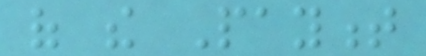of the Payment
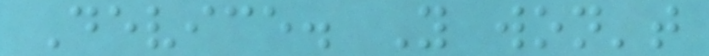Device. You won't
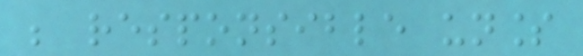be responsible unless
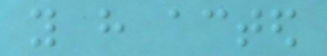you have acted
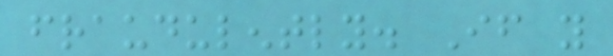fraudulently. If you
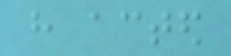have acted
